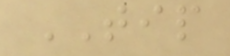TIP
